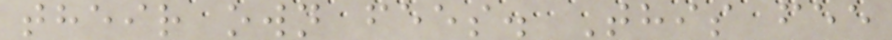their own fees. This fee
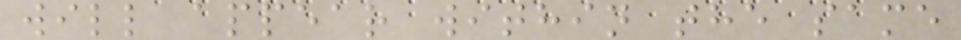will appear within the same
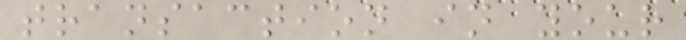transaction in your
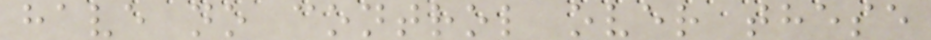have no control over these
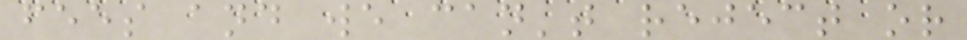fees and we can't reject or
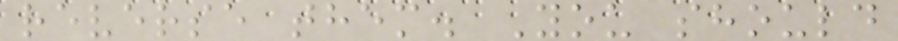reverse them. You should
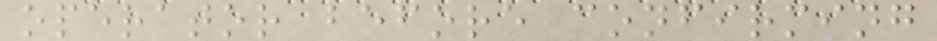operator before confirming
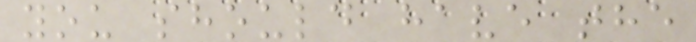you should have the
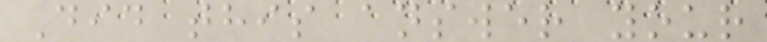Did this answer your
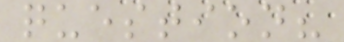question?
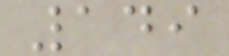149
